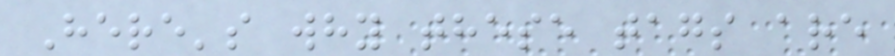Here's why these tags are
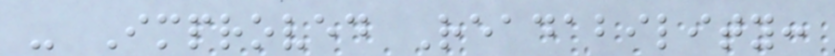- Improved Readability:
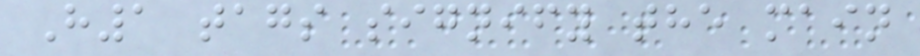H1 tags signify the main
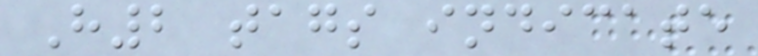H2 tags indicate
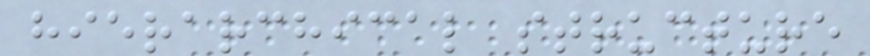hierarchical structure
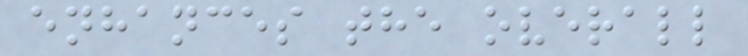enhances the overall
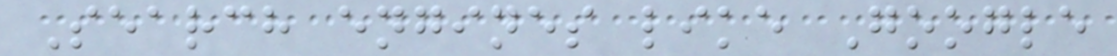Search engines like Google
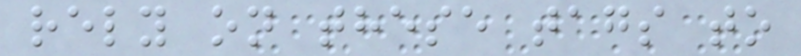rely on these tags to
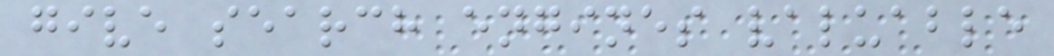give search engines valuable
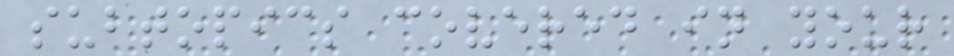subtopics covered in your
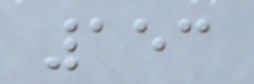153
